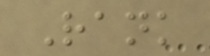Rank
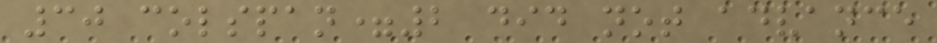30 colspan=2 did not advance
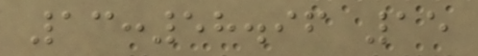13:58.96 15
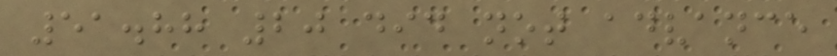51.88 20 did not advance
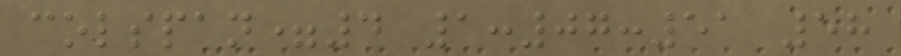colspan=4 1:07:51 58
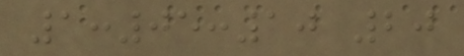1:05:10 20
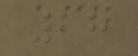28
